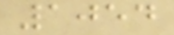1054
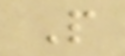P
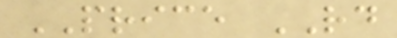PRICE RD
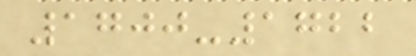1700-1722
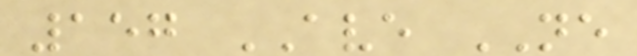157 AVE NE
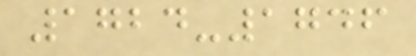1724-1746
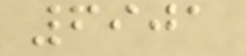6901
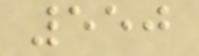550
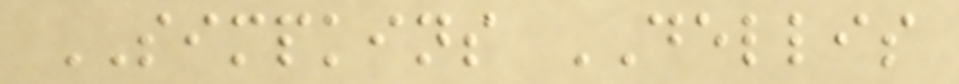SIMPKINS DELLIS
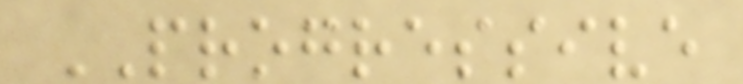PROGRESSIVE
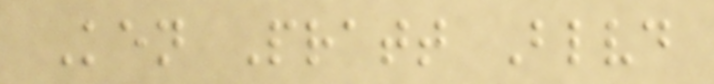Ken Pratt Blvd
